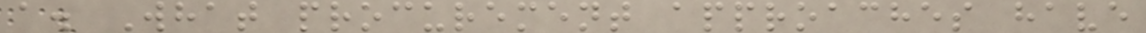a. What procurement approaches have
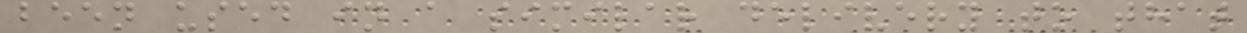been used in a similar delivery to that
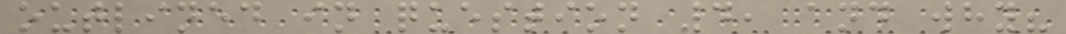outlined in question 4, and why?
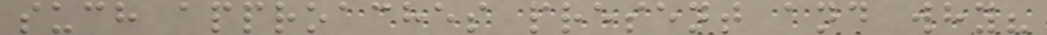such approaches present and why?
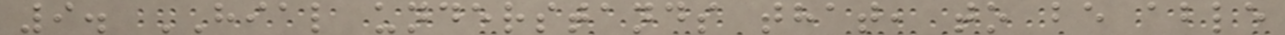9. HIAL understands that, to be able
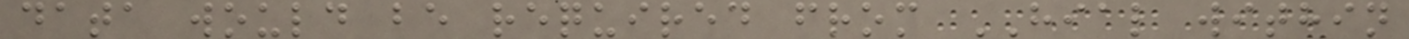data would be required from HIAL within
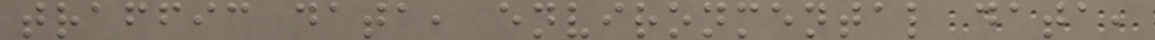traffic data, environmental data,
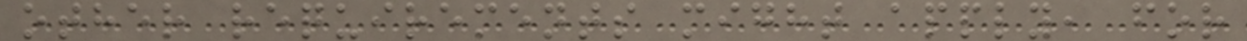other requirements might apply, for
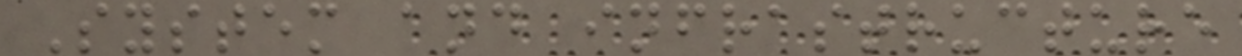System and infrastructure
